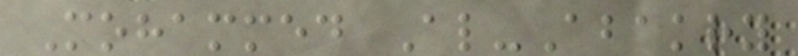Mohammed Al-Abakry
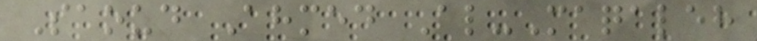Saoud Ahmed Al-Maqaleh
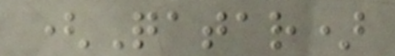(Qatar)
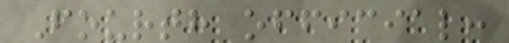Fourth official:
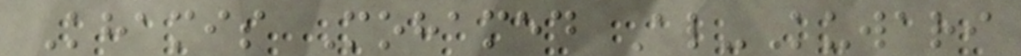Khamis Mohamed Al-Kuwari
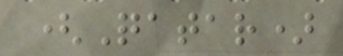(Qatar)
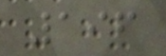196
